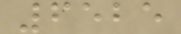6525
